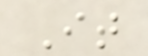It
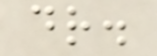dr.
